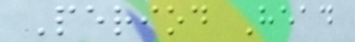Period Head
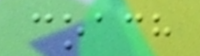coach
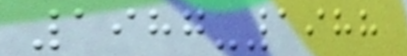1987-1988
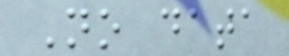No data
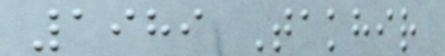1989 Takhir
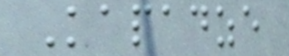Kapadze
